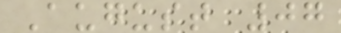August 07
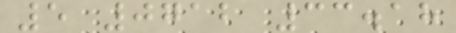5 0712 33.18
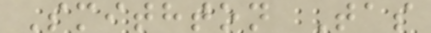Smithton Tas
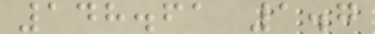148.61 1.7
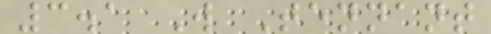3.1 W Tennant
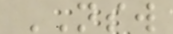NSW
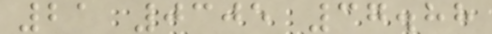21 0305 37.88
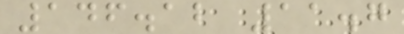146.12 11.7
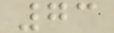73
